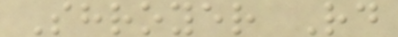Shroyer Rd
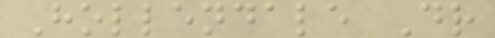Hollendale Dr
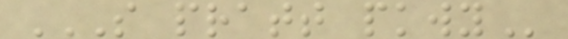S PRATT PKWY
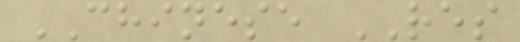CHINESE RES
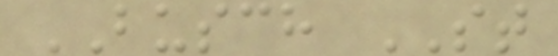BUSCH ST
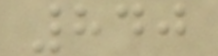840
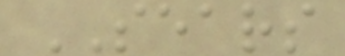SEARS
